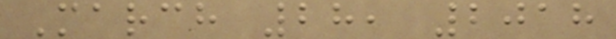March 28, 2018
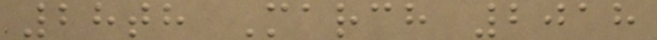28th March 2018
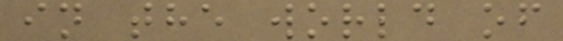in the world of
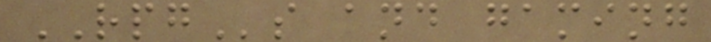RPGs and gaming
